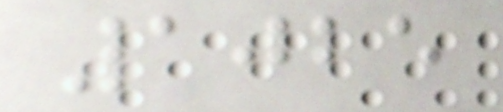1025
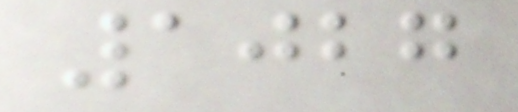1027
